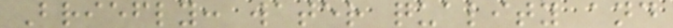Briefly: water quality and
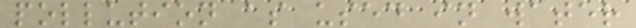pollution as used in water
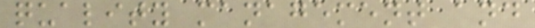quality management and
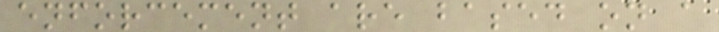enforcement are based on a
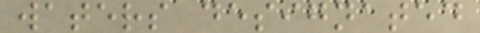waters designated
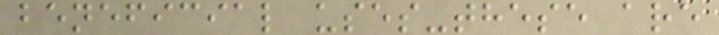beneficial uses-these are
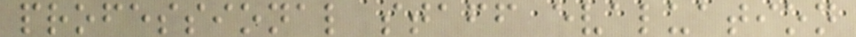professional staff evaluation
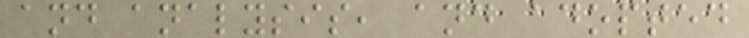and analysis, and adopted
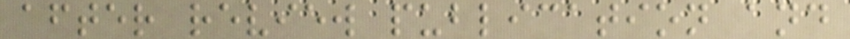after review publication and
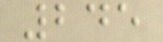245
